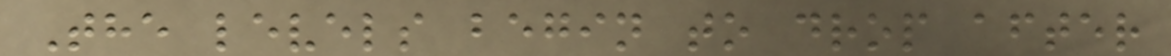The levels begin to drop after
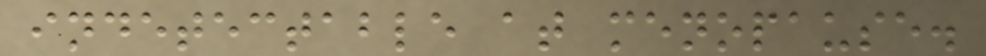indetectable at menopause.
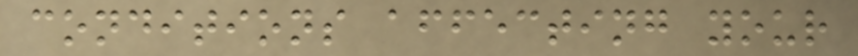conditions affecting your
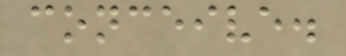conceive.
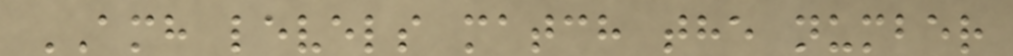AMH levels match the number
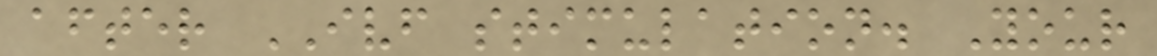after IVF stimulation. Your
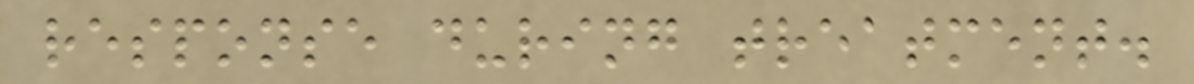response during treatment.
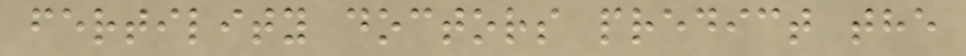fertility doctors predict the
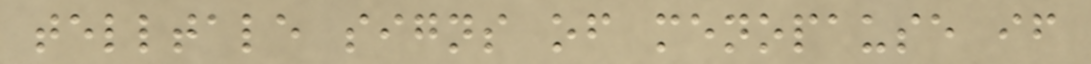telltale signs of menopause if
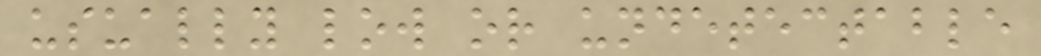usually low or undetectable
